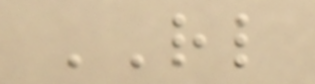RL
